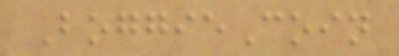BoggieCoin
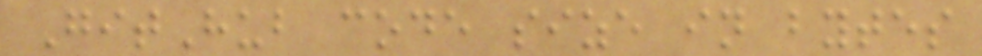GitHub code size in bytes
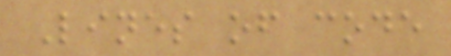Lines of code
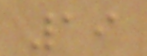19
